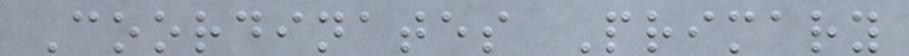Coordinates Primary
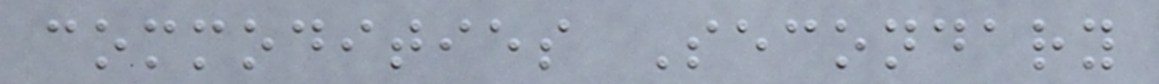commodities Secondary
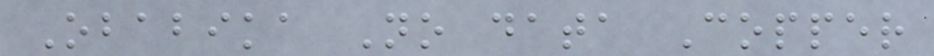Obabika No data Copper
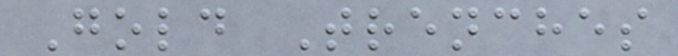Gold Trenches
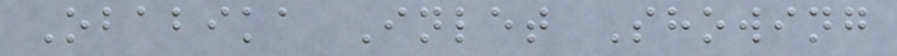Obabika Inlet Showing
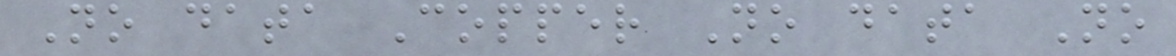No data Copper No data No
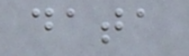data
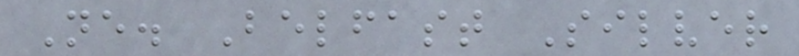Ne. Belfast Silver
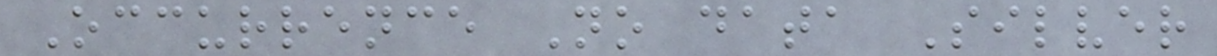Occurrence No data Silver
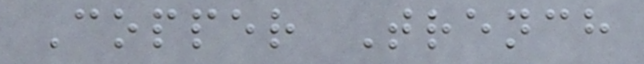Copper Trench
